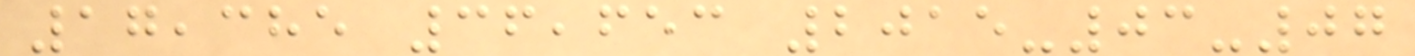17,385 36,653 2015-03-07
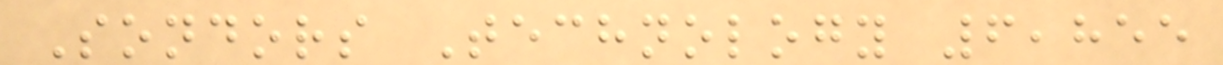Sondors Technology 6,855
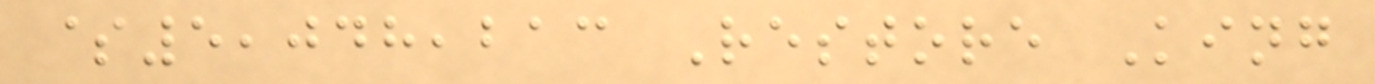$5,048,213 Restore King
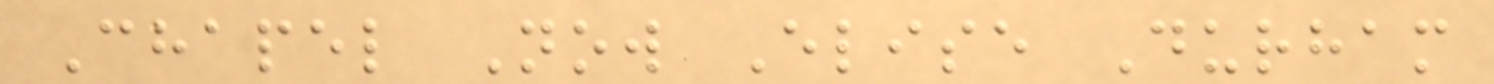Chapel Now Elise Durham
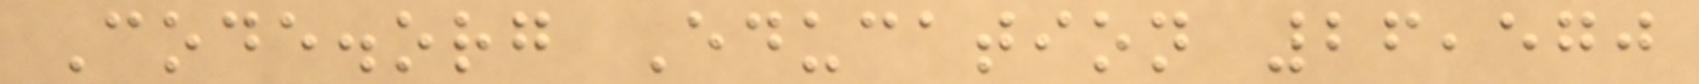Code.org Education 26,570
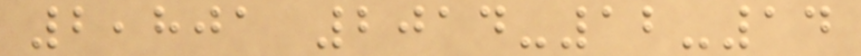2,801 2014-12-14
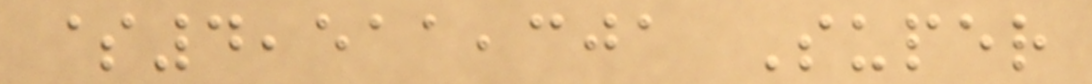$4,511,301 Super
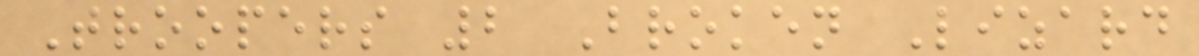Troopers 2 Broken Lizard
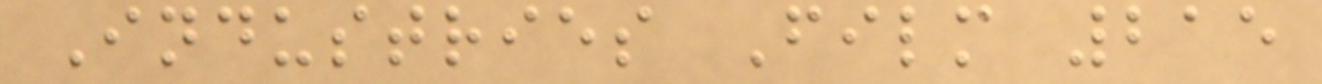Industries Film 215
